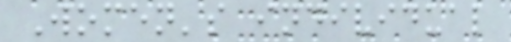Women's individual
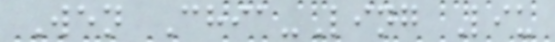Wen Chia-Ling Liu
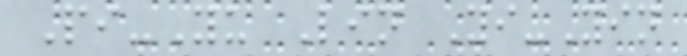Pi-Yu Lin Yi-Yin
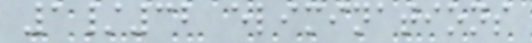1/32 eliminations
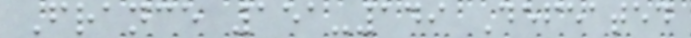France 151-149 Defeated
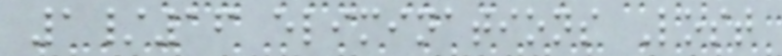1/16 eliminations Lost
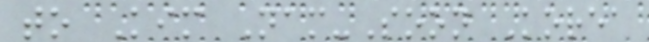to Kim Nam-Soon Korea
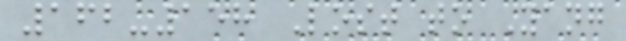162-158 Lost to Yang
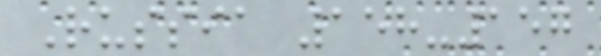Russia 158-157
